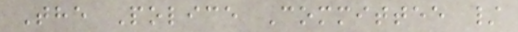The Police Committee /
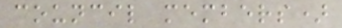council members)
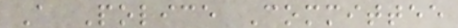A Police Committee
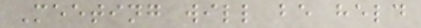Meeting will be held
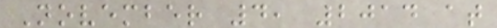November 4, 2014 at
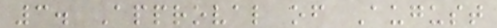3. Approval of August
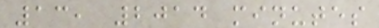13, 2014 minutes
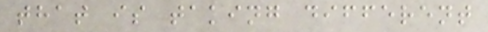that is taking different
